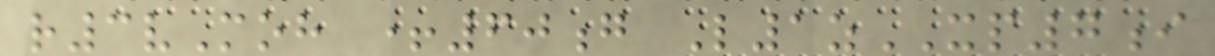r3vMoh +60g L1zXP7i
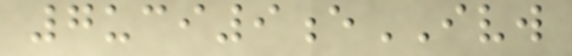7uci9eIVW
